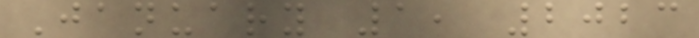January 1, 2023
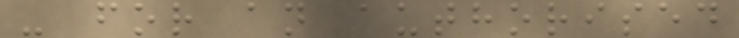- for an authorised
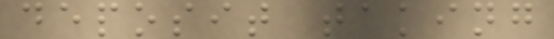deposit taking
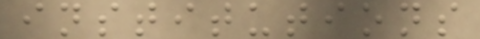institutions
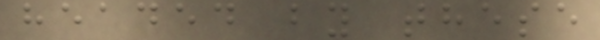headed by these
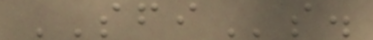SFIs.
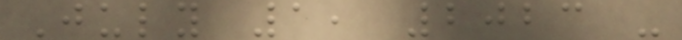July 1, 2023 -
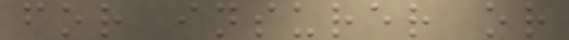for insurer or
